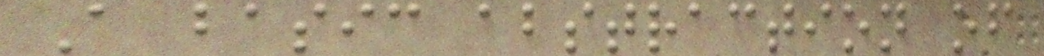A basic abstraction of
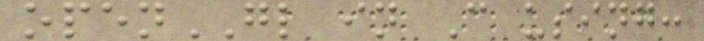openGL in C using:
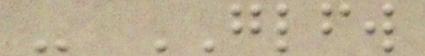- GLFW
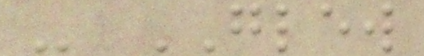- GLEW
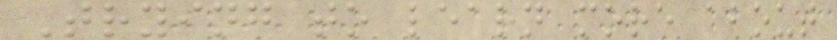Trying to learn more about
